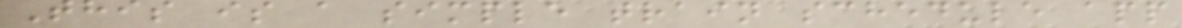This is a simple train schedule app
